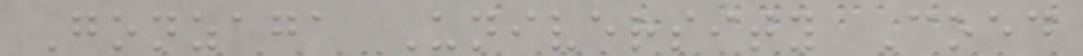Gonzaga University Coed
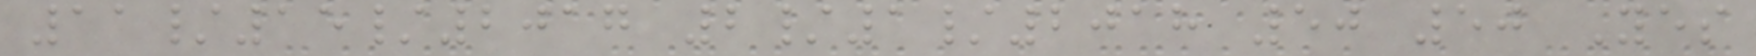11/15/2017 2/1/2018 50 50 Yes
